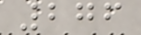276
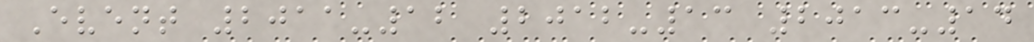Event 2011-12 2012-13 2013-14
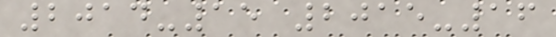2014-15 2015-16
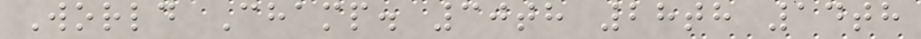World Champ. 30th 28th 14th
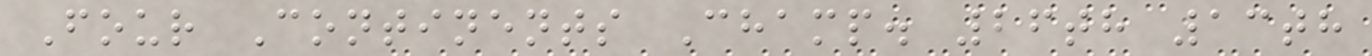Four Continents Champ. 26th 13th
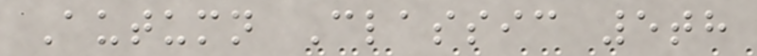Autumn Classic 5th
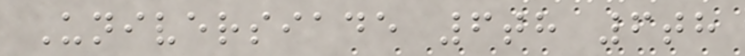Universiade 6th 6th
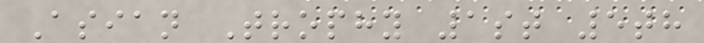Asian Trophy 1st 5th
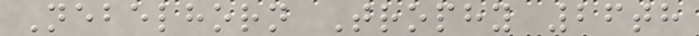Nebelhorn Trophy 26th
